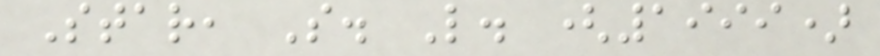Star, S. L. (1999)
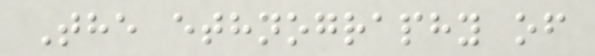The ethnography of
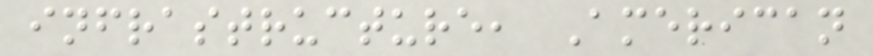infrastructure, American
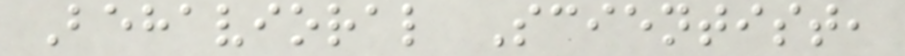Behavioral Scientist,
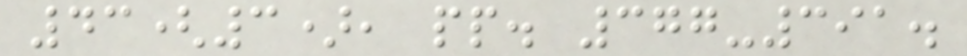43(3), pp. 377-391.
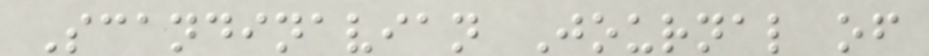Scandinavian Journal of
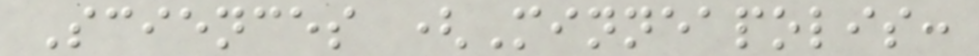Sciences (Minneapolis:
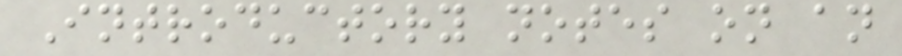Introductory notes on an
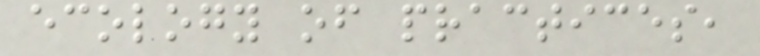ecology of practices,
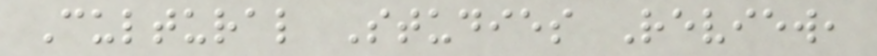Cultural Studies Review,
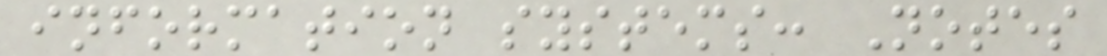information systems: Notes
